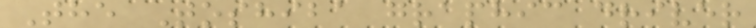The Toshiba graphic driver
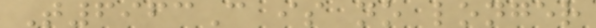T6963C is no longer
